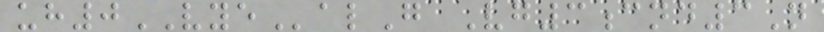uh0VYEalG Vg3cnd3N
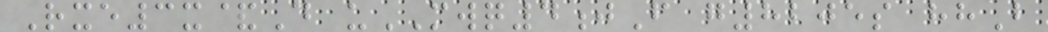Rxe3x&D uMWQ4jF g8205s hhB
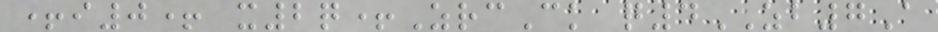+i0+ x2q+ZrcCk q4ZB7A
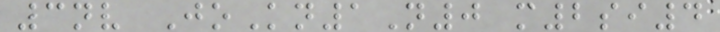3nv JoKn1N0 m2si4
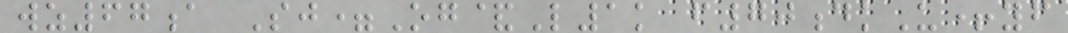wz67a Sj=Og&L1k f70dkU+yf
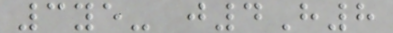3ye- j4H8
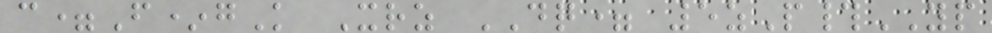c=F*gK Xrz DQ= 5zP#YP
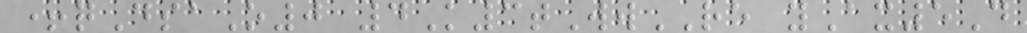+qDsaO0 4K3tWwRE yAx5D
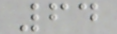64
